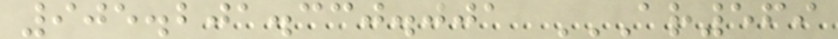905.201.330.001 AR569
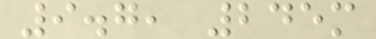9.7, 245m
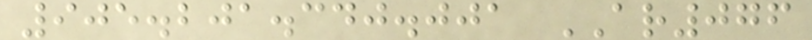905.201.340.001 AR076
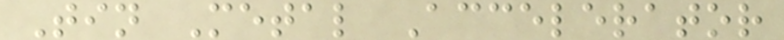Tin Metal Accelerator
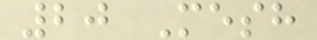20 Mesh
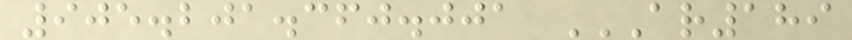905.201.360.001 AR189
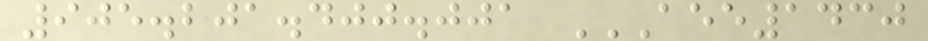905.201.400.001 AEE1430
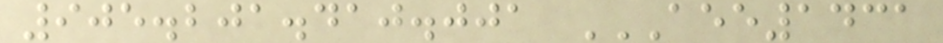905.201.410.001 AEE1431
